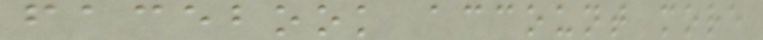facebook account more
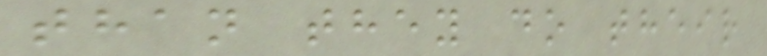than they do their
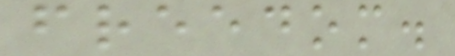freedom.
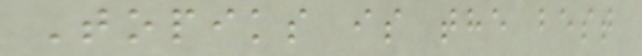Topiks is the best
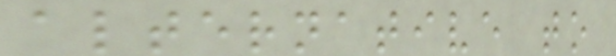alternative to
